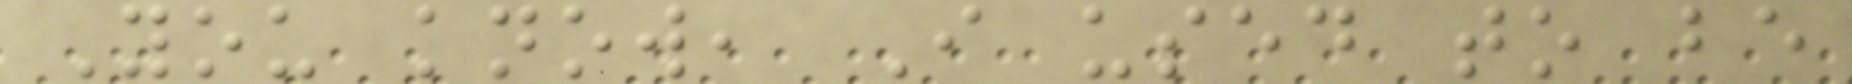You know, I used to be
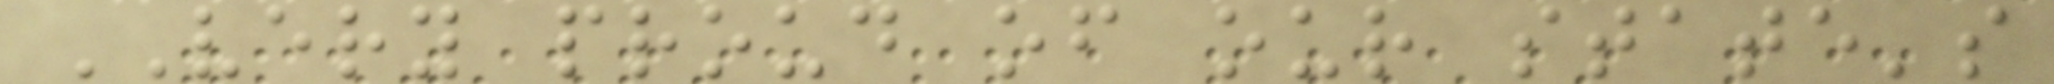VERY proud of our state's
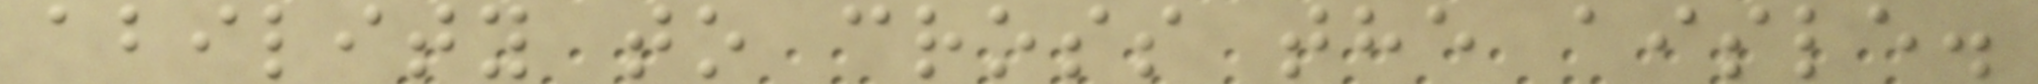ability to cross the aisle.
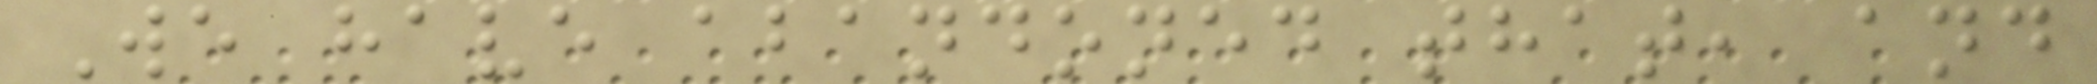We have abandoned that, and
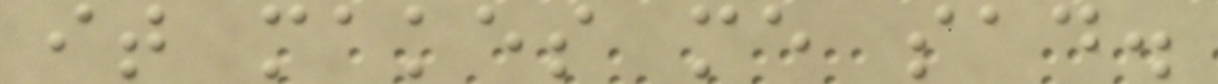it makes me sad.
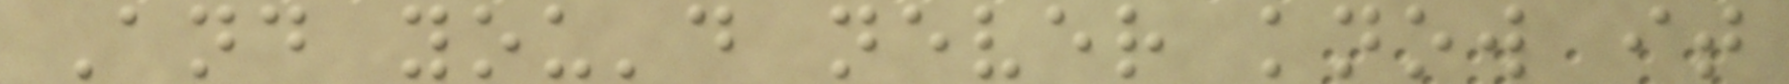And you'd never know it
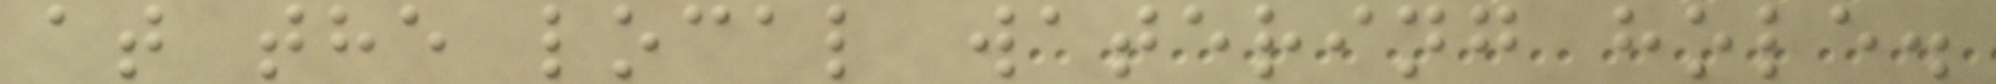at the local watering hole.
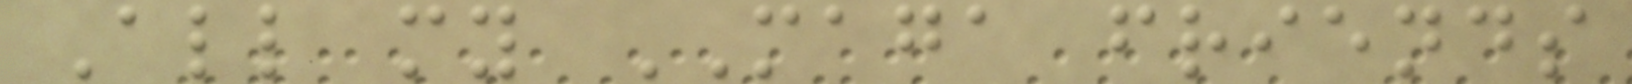All my MAGA friends
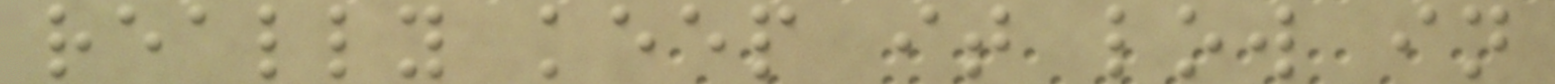really keep it low in
